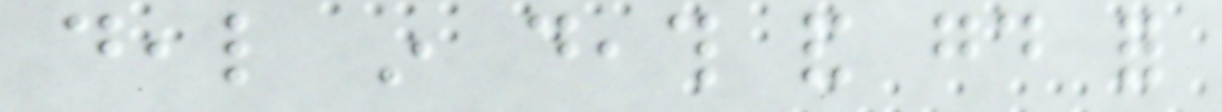deal in death and good for
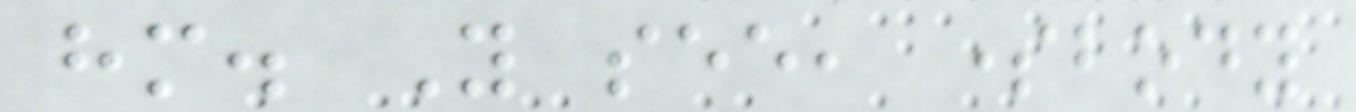him. You see, somebody
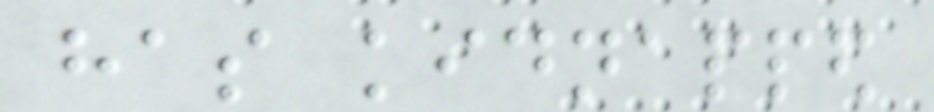has kidnapped
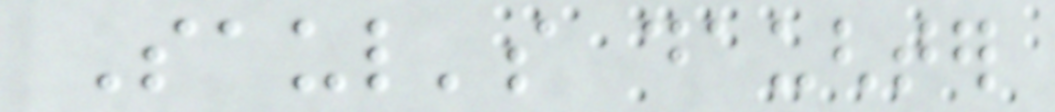Saul's daughter
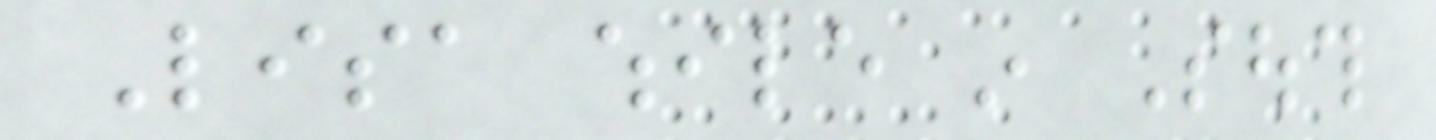Lisa while in South
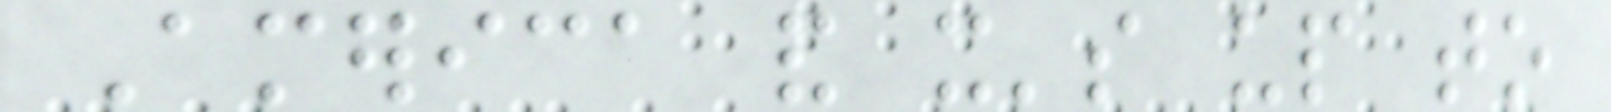America and it's up to
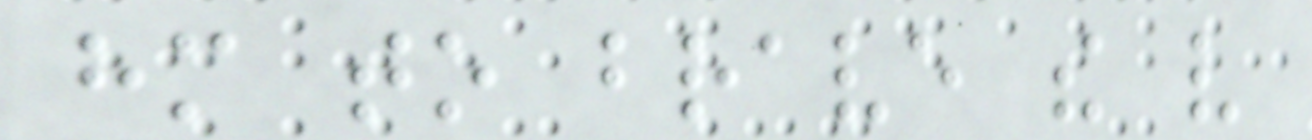him to brave the very
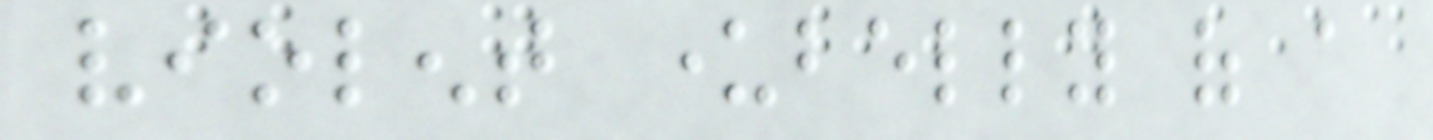violent underbelly of a
